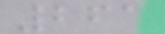261
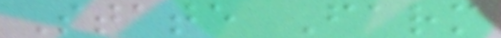State Farm
